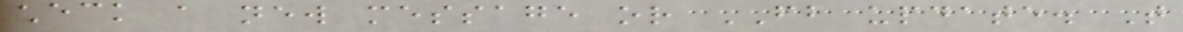check a new message or FB update. That
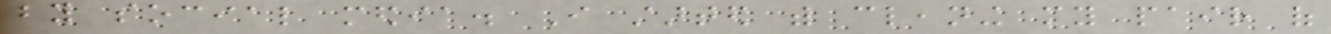by social media. I started with cleaning my pair of
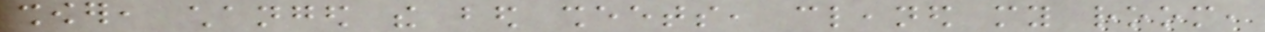shower, changed the bed sheets, cleaned my room,
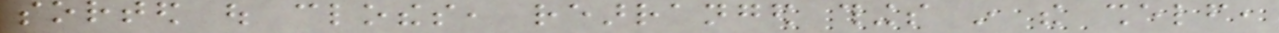sorted out clothes, rearranged things in the shelf,
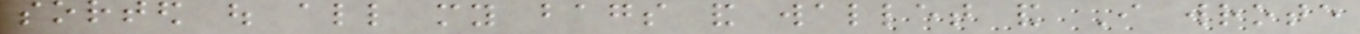sorted out all my bags and wallet and I wrote
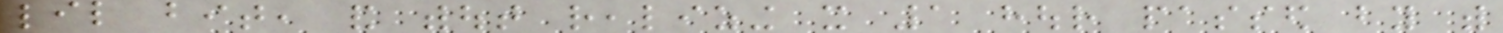lil bit, and without realizing it 1 hour passed by with
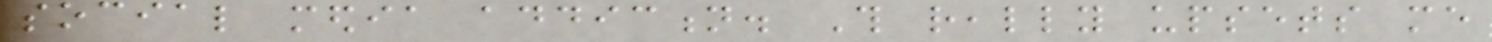social media addiction. This really upsets me
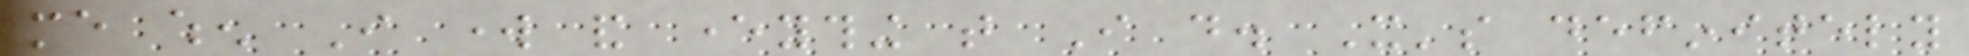me when I work and everything that I do. It's definitely
